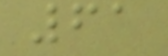61
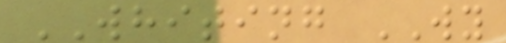WHITING WY
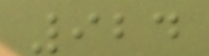924
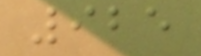925
